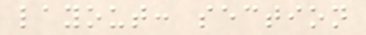layout: section
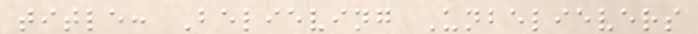title: Believing Unbelievers
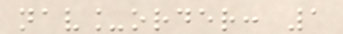nav_order: 1
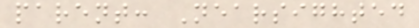parent: Nearsighted
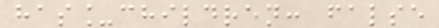has_children: false
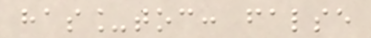has_toc: false
